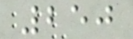250
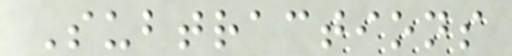Subtractions
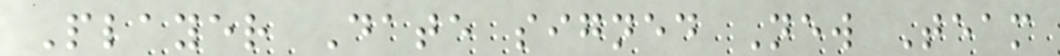Player Date signed New Team
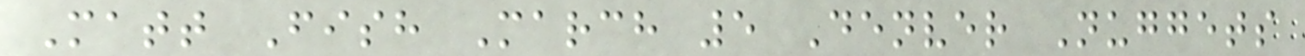Matt Fish March 5 Denver Nuggets
